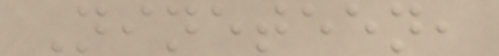Nineteen,
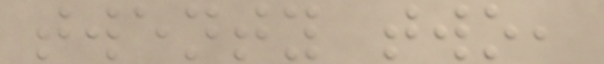twenty two,
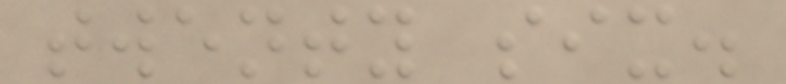twenty six.
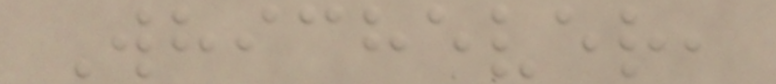Whichever,
